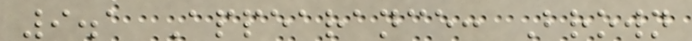9.1 Appearance: Brown
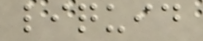liquid
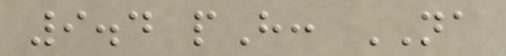9.4 pH: NA
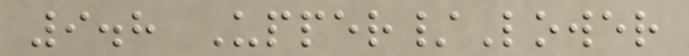9.8 Upper/Lower
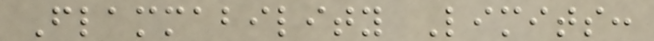Flammability Limits:
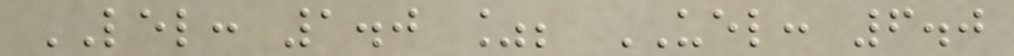LEL: 1.0 %; UEL: 6.0
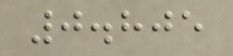0.805
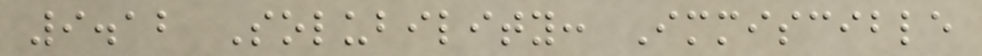9.12 Solubility: Immiscible
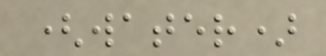(water)
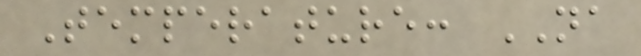Temperature: NA
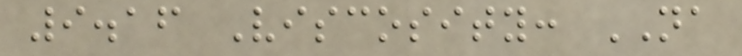9.16 Viscosity: NA
